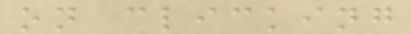on clicking
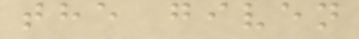the given
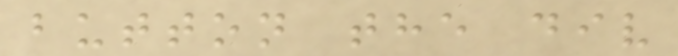button the div
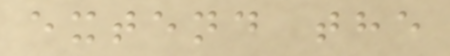extend the
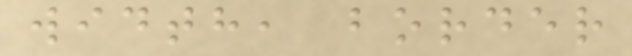width, border
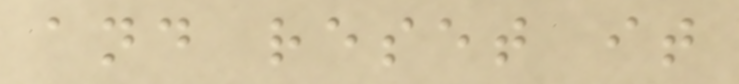and reset it
